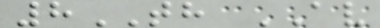8TH AV
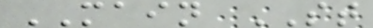MAIN ST
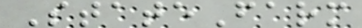StateFarm
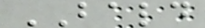BALD
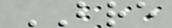BRE
